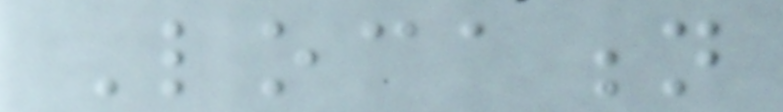Location
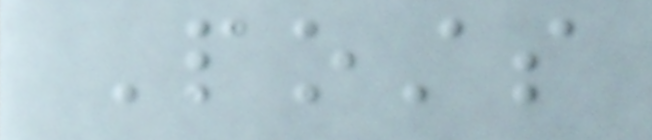Posts
